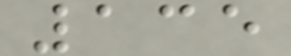135
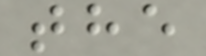the
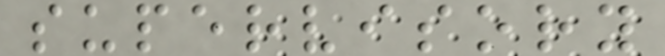supervisory
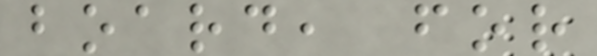board, for
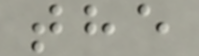the
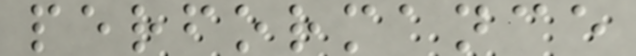performance
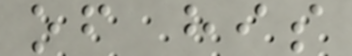of his
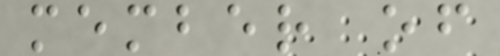member of
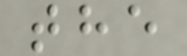the
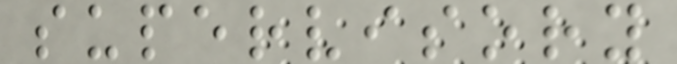supervisory
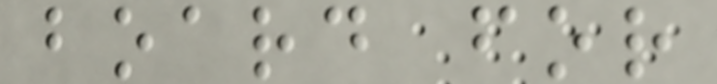board for
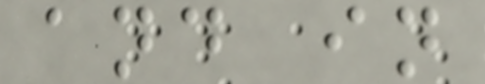and in
